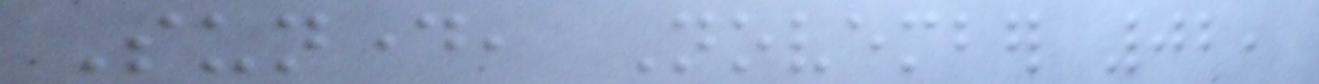Sunday, November 02,
